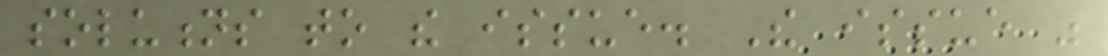solutions to the issue. The issue was
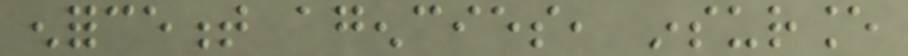enforcement agencies, insurance
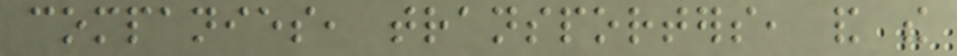companies, transporters, and the
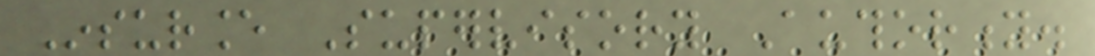Insurance Supervisory Authority.
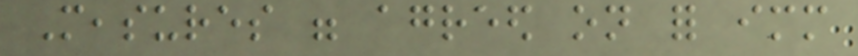Measures were agreed on for immediate
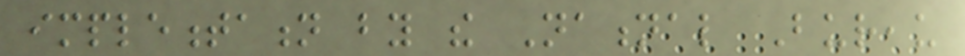implementation by the National Bureau
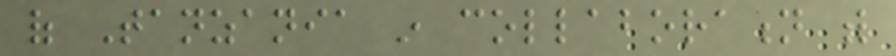of Tanzania in collaboration with
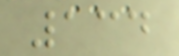134
